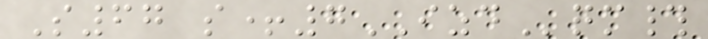S67 s+7IZDqm#
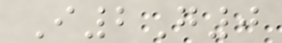I2G0
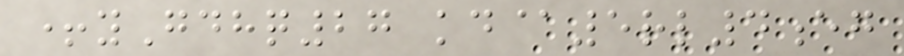+yGdhq27 kd@5rl4eg
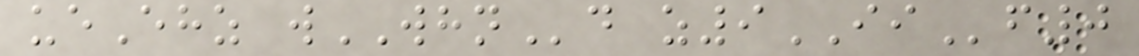ueEhz wWHNd z9IIf0
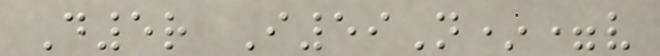D5r I59N*=v
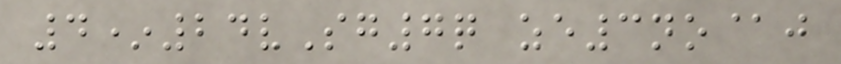4*24vSg7q ze3no@j
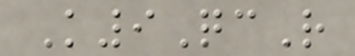K9QcR
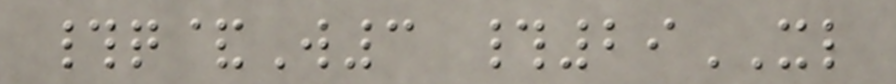#q&W3 #29XL
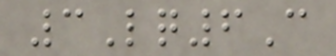3Lq6C
